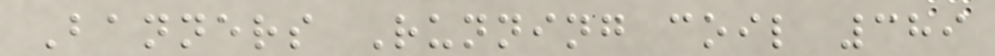Banners Running coil 389
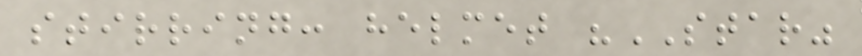stirring: helmet "STAR"
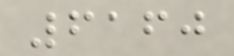6160
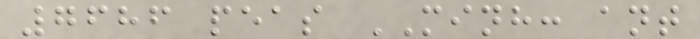7686 peas MINH: ant
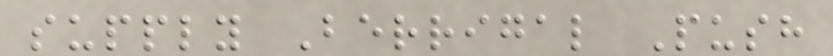supply Berrigal Push
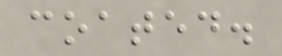coated.
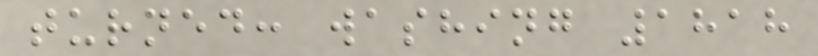turned: washing 1818
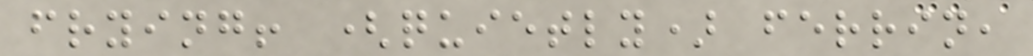frying! (quietly) ferrin,
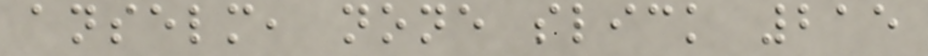anselm, none slick 215
